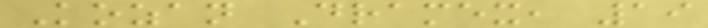Kozan Dramex, 19
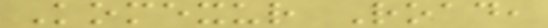Komexur Road,
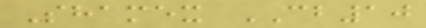Shamex CB10
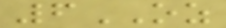6OZ
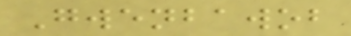Gwenbawob
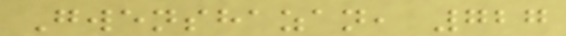Gwenshazan, 727
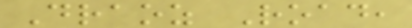Draoz Road,
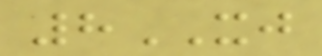8XJ
